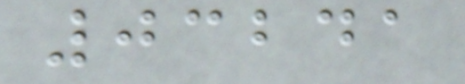03241
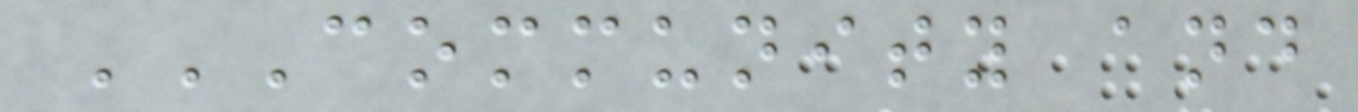COMMUNITY AND
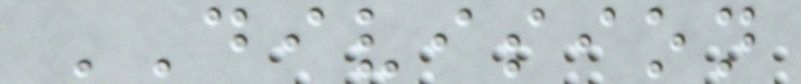DIVISION
